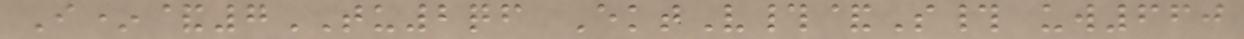I*&7TU2qf EktV#&S# uw660
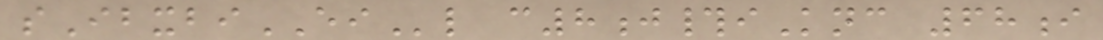sIbxbiEIl c8j#iKnc 68i
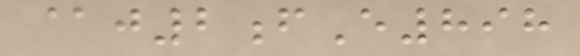@j2fE898
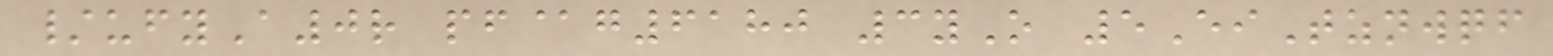/ufyA0r pf@g6180 3yO 5EiTznwqf
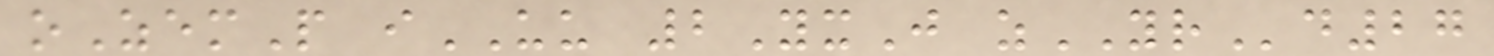oZemP iUU 2YxJ zYRd27
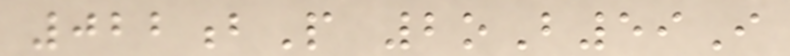022bP 2oB59I
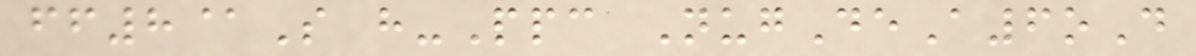ff8@S h-Ppc NugDeA6oD
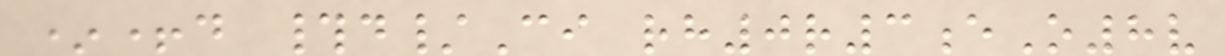*+d #d/Ci rh0r3eO8v
